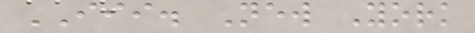III. New York
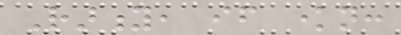Rarity, if known:
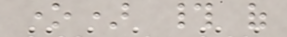one) # of
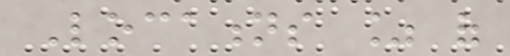Locations % of
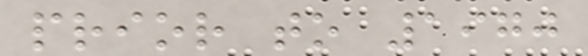prior to 1970
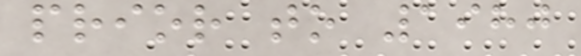prior to 1980
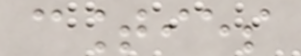counties
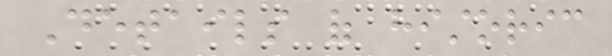Details of historic
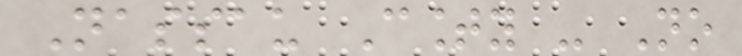Nassau County - No
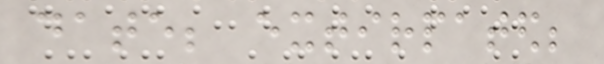date; extirpated;
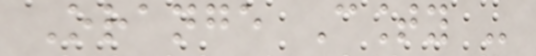Orange County -
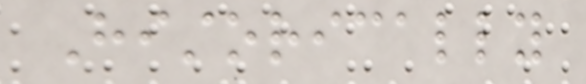Historically
